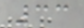33
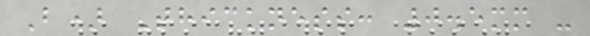B) Thickness: 0.5mm -
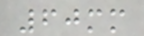60mm
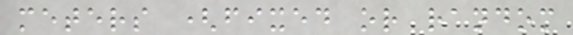meters (fixed or random
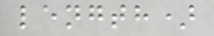length)
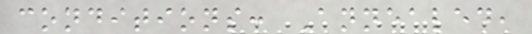conditions: Annealed,
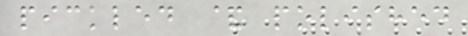pickled & polished
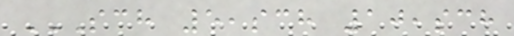SCH 5,SCH 10,SCH
